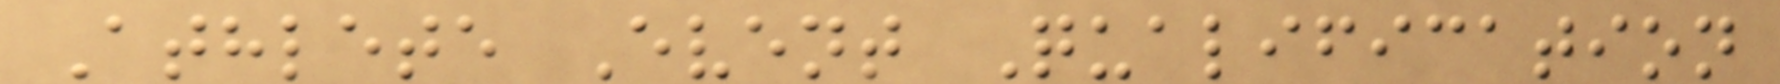Athlete Event Qualification
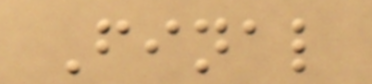Final
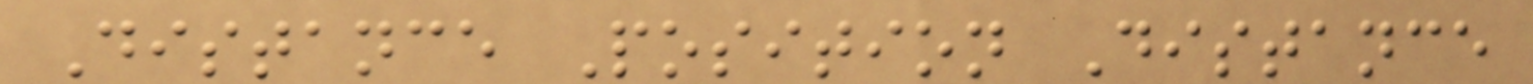Distance Position Distance
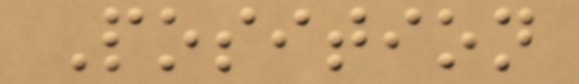Position
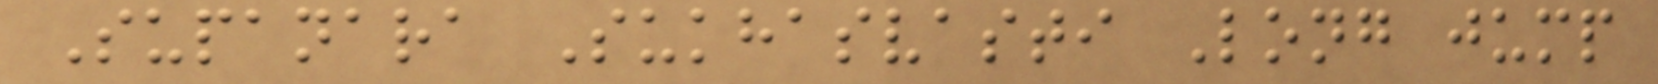Supanara Sukhasvasti Long jump
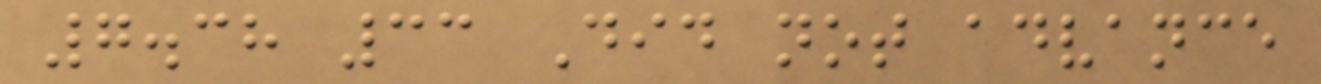7.38 33 Did not advance
